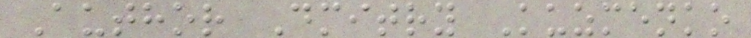Author Dmitry Kuzmenko
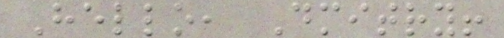Hello, Dmitry!
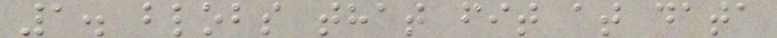1. blobs that fit at data
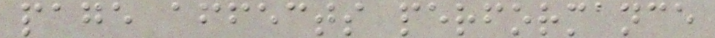page affects performance
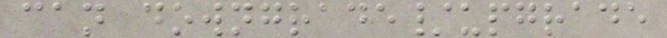can downgrade/upgrade
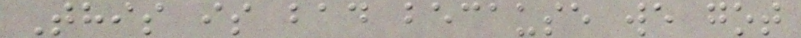This is bad because we got
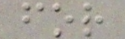for
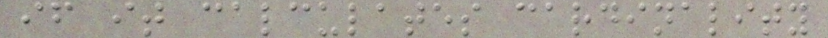if it calculates cardinality
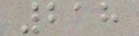218
